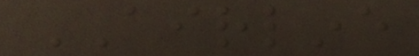AIRLINE
